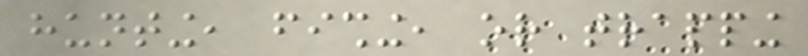hunting, fishing, or trapping
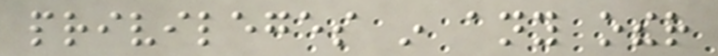privileges in any other
